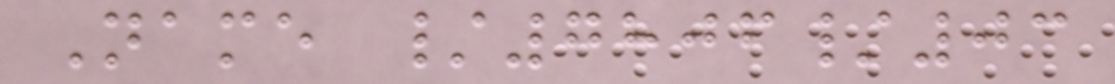Name /7806/03
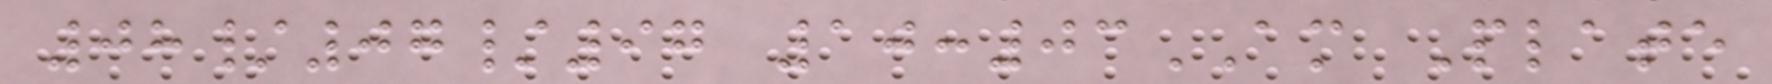08/07/97 10:03AM Plate
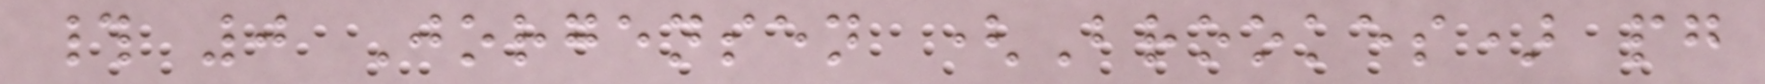# 0 Jorgensen (Brookes) pg
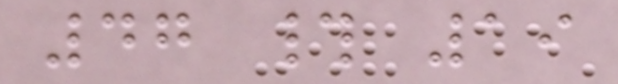47 # 19
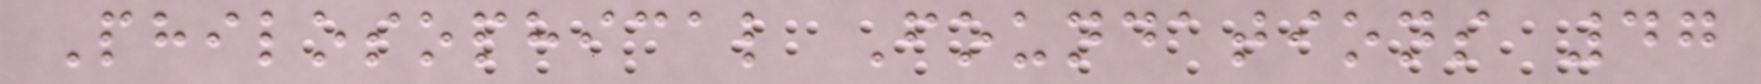Philosophical Foundations 47
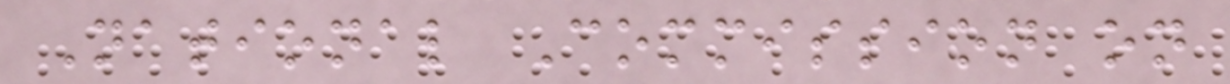National Commission on
